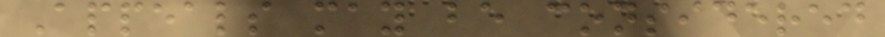Appeals may be considered
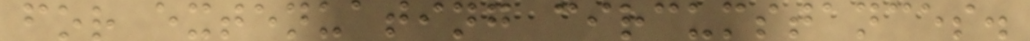for extenuating circumstances.
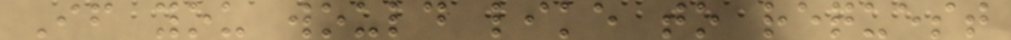If you would like to request
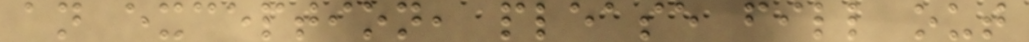an exception, please fill out
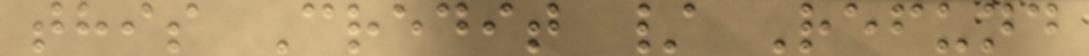this Credit / Refund
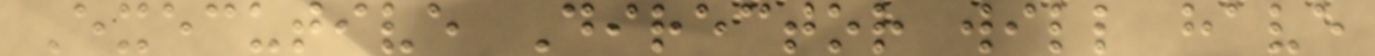Executive Director will have
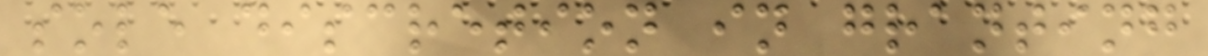sole discretion in granting
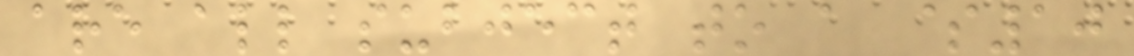are all subject to a $10
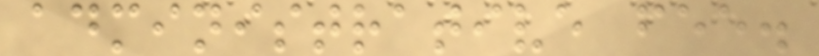administrative fee.
